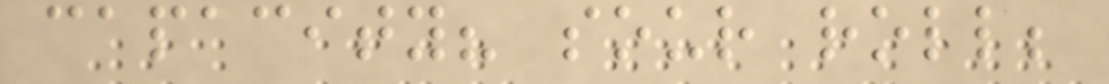capacity? sour roll;
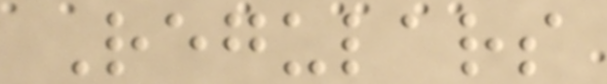Regulars
